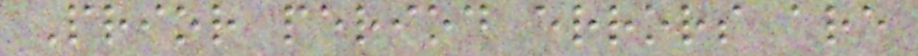Prior period errors are
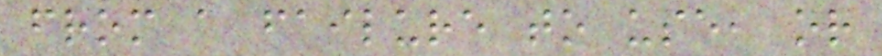from a failure to use, or
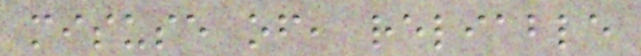misuse of, reliable
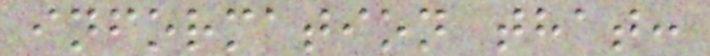information that:
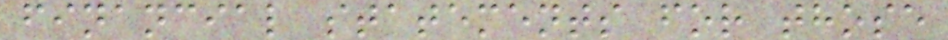financial statements for those
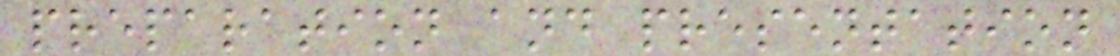preparation and presentation
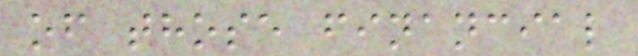of those financial
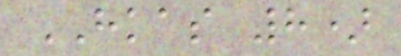HKAS 8)
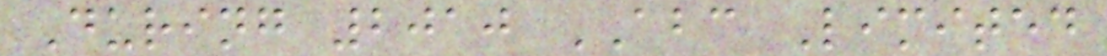During 2010 ABC Limited
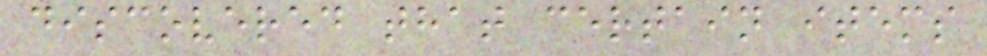discovered that certain items
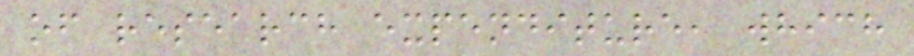of research expenditure, which
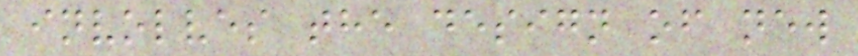involves the design of new
